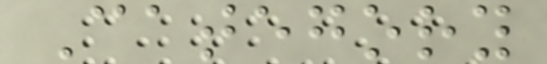Category
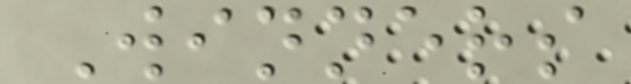Winners
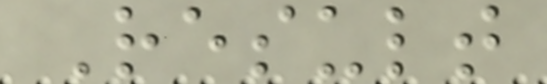Result
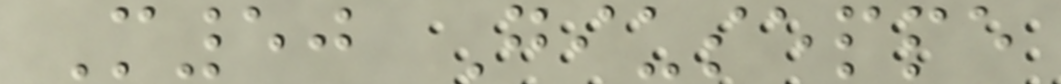M50 Giuseppe
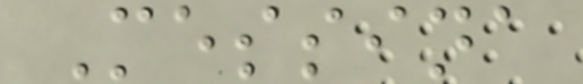Messina
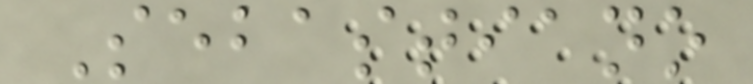Sebastiano
